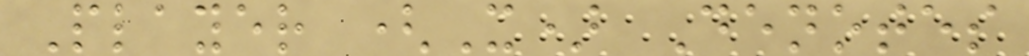Player (X) Denotes
